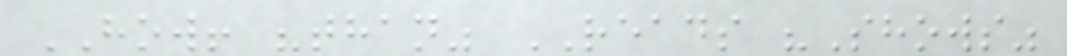HOW! "than" READS "Shows"
